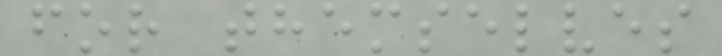for themselves
